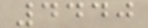4440
